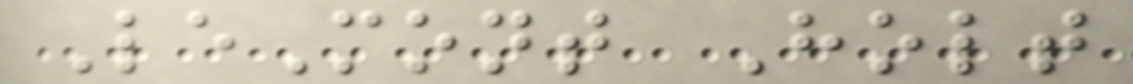LeMont Holt
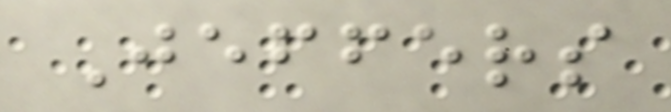Jeffers
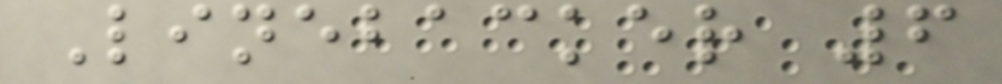Linebacker 6
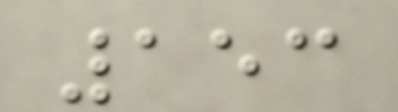153
